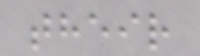their
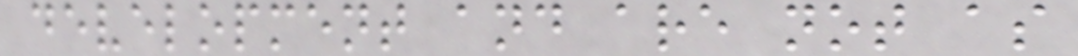development and are not as
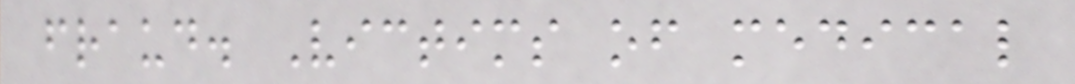fraud. Victims of medical
